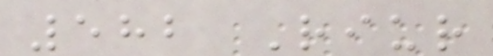582 Riur
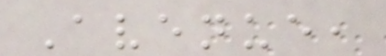Avenue,
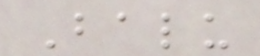Balu
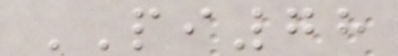PI78
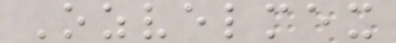Ozvelmex
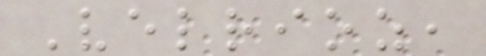Velrioz,
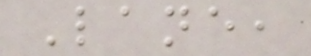Lane,
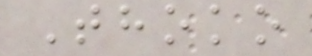Thoko
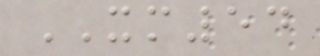XM54
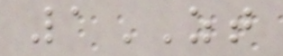1ZT
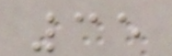35
